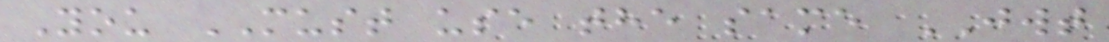You MUST use the same JWT
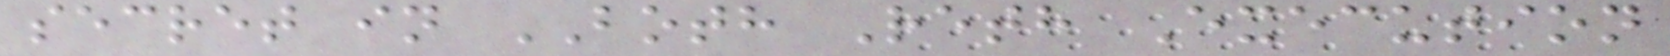secret in BOTH Reth Execution
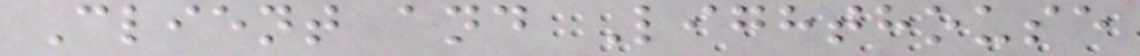Client and Lighthouse
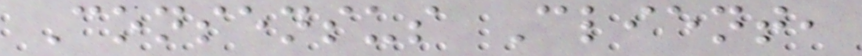Consensus Client,
